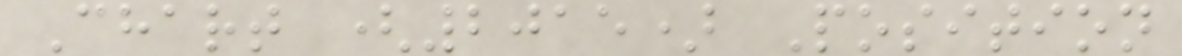Chart (2015) Position
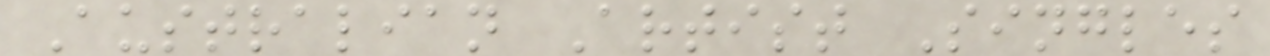Australian Artist Singles
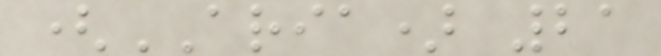(ARIA) 21
